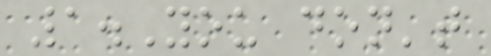1.You don't
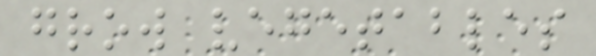grow vegetables
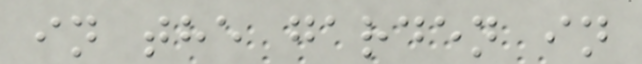in the garden in
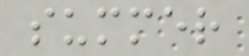summer
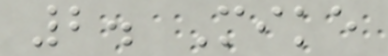2. Mike
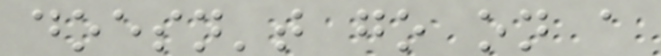doesn't go on a
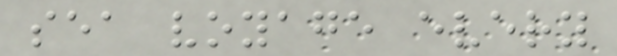sea voyage every
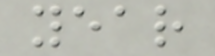year
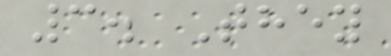3. They
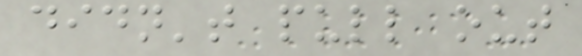didn't pull out
